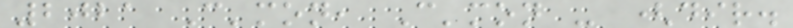2021 C'mon, C'mon - (dir.
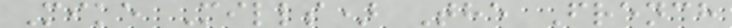Mike Mills) The French
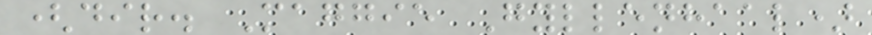(dir. Maggie Gyllenhaal)
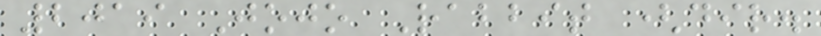2019 Jojo Rabbit (dir.
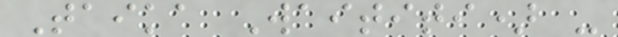Taika Waititi) -
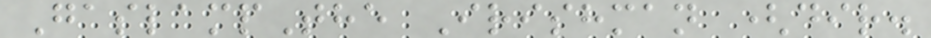GaslampThe Irishman (dir.
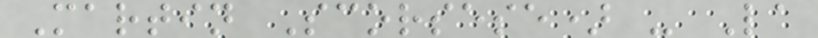Martin Scorsese) - La
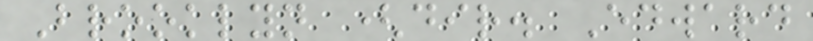Brooklyn (dir. Edward
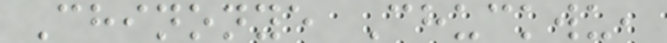Chinonye Chuckwu,
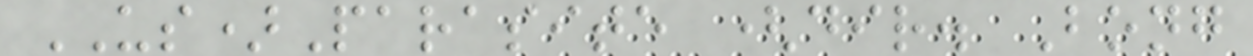US)Parasite (dir. Bong
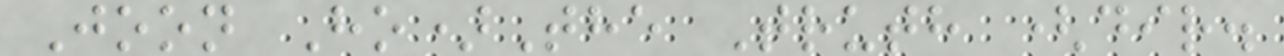Joon Ho)The Truth (dir.
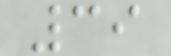39
